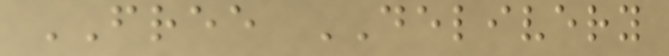FREE DELIVERY
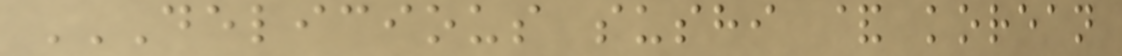DELICIOUS SUSHI & KOREAN
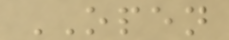OPEN
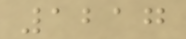1217
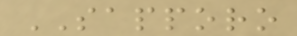SAPPORO
